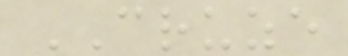CRUZE
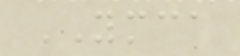YMCA
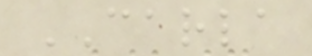CARLA
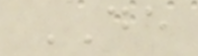DE
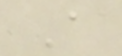A
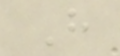H
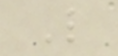L
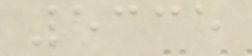5335
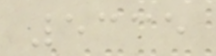5335
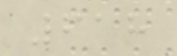618
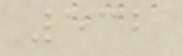532
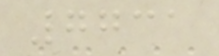7731
